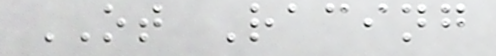OT Racing
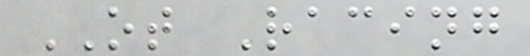OT Racing
